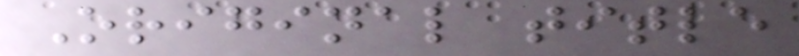Original title
